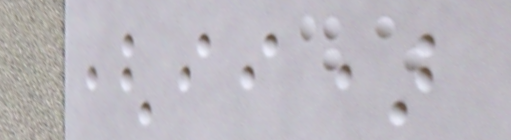(ii)
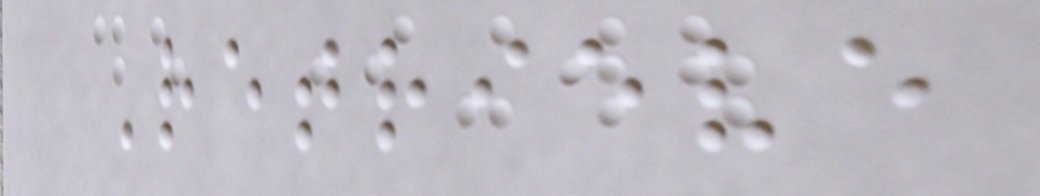Retrieve
